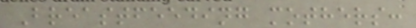Breastfeeding mothers:
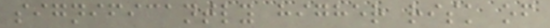significantly higher risk of
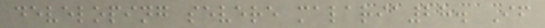developing severe malaria28. If
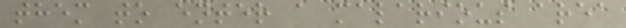them to enter a malarious area
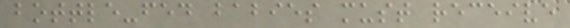bottle-fed babies must receive
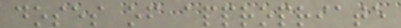doses of appropriate
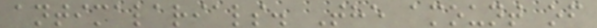antimalarials. The amount of
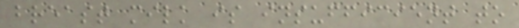breast milk is insufficient to
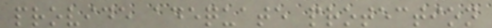provide adequate protection
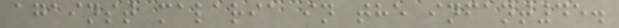against malaria in the infant45.
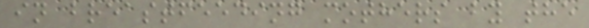in breastfeeding mothers by the
